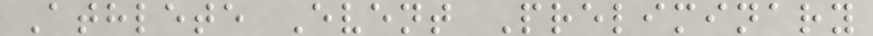Athlete Event Preliminary
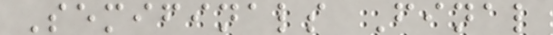Semifinals Final
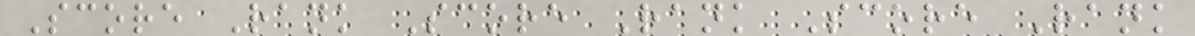Score Rank Score Rank Score Rank
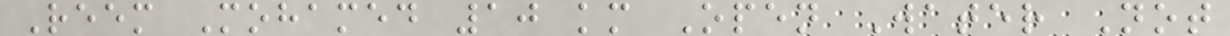Reem Mohamed 10 km Open Water Not
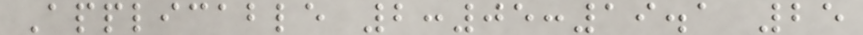Applicable 2:05:19.1 25
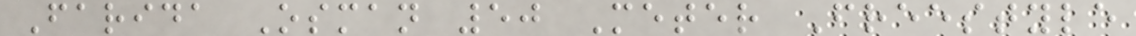Farida Osman 50 Meter Freestyle
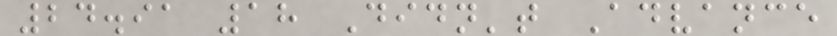24.91 18 Didn't Advance
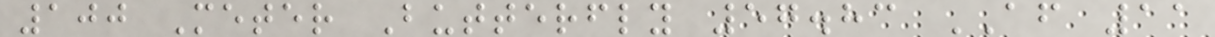100 Meter Butterfly 57.83 AF 11
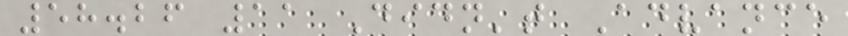58.26 11 Didn't Advance
